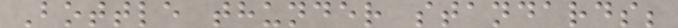Bottle thunder standards;
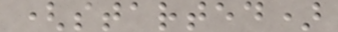(started)
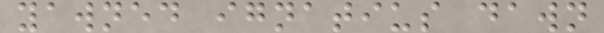yawned ignatius dawn
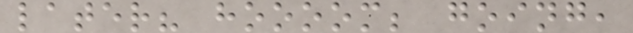later? hoooom; going,
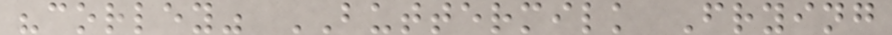"corley" BUTTERMILK Frying
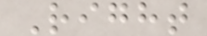Right
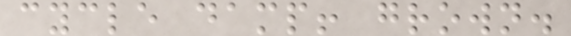cycle damp! grown.
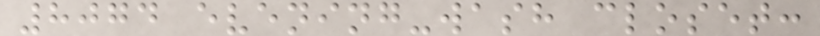8074 evening-wash closet:
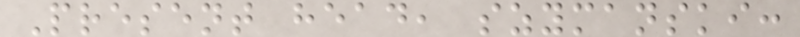Present head, szymanski:
